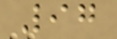97
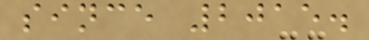since 2015.
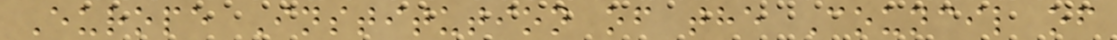Europe Institution of the Council of
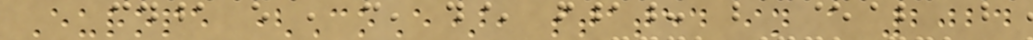Europe (CoE), stated in a 2024
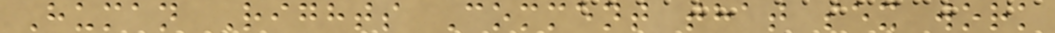Human Rights Comment that sex work
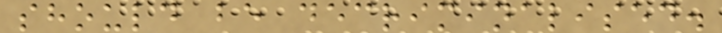should be decriminalised.
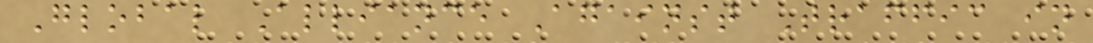Global Alliance Against Traffic in
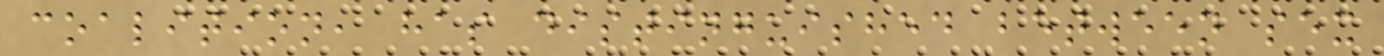coalition, has distinguished between sex
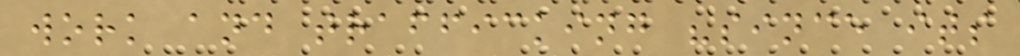work and trafficking "since its
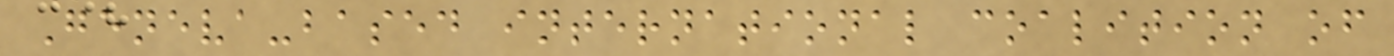Geneva-based international coalition of
